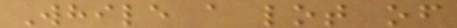While a lot of
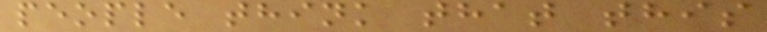people think that this
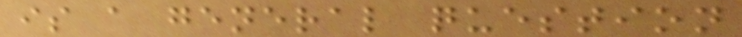is a general question
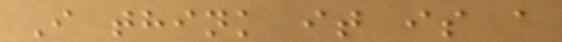I think it is a
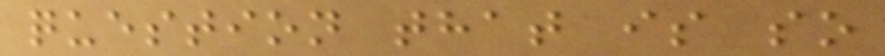question that is so
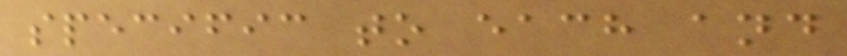specific to each and
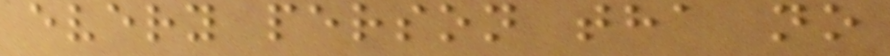every person tha no
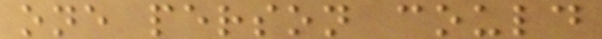one person could
